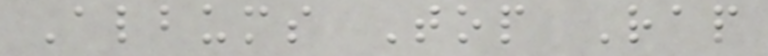Albums Top Rap
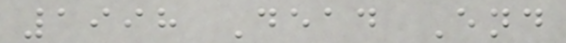1998 Dead End
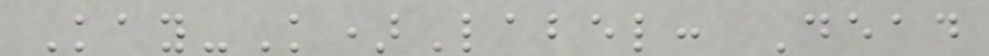Kay-K)Label: Dead
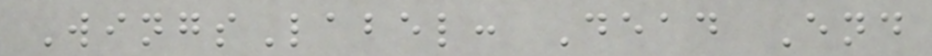WingsLabel: Dead End
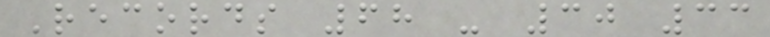Records 68 - 30 33
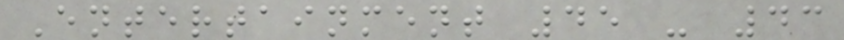Entertainment 45 - 43
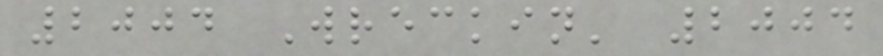2004 Wreckin' 2004
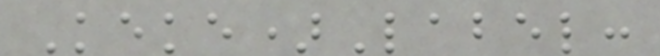Keke)Label:
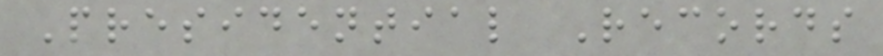Presidential Records
